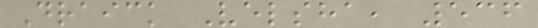Draick Velsha, 536
